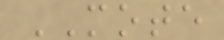MOTE
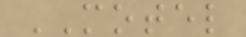MOTEL
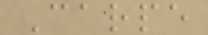Carpe
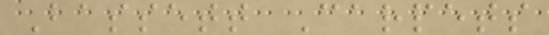Bassett Carpets
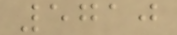5710
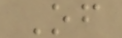Of
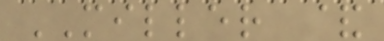MILLER &
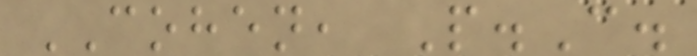COHEN, P.C.
